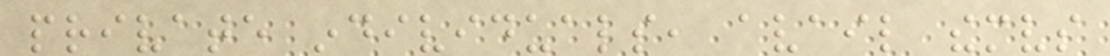private individuals, avail themselves
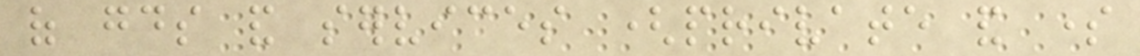of goods and services (private and some
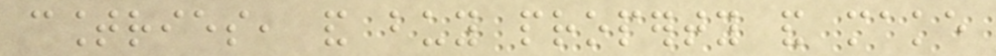countries, and buy property and make
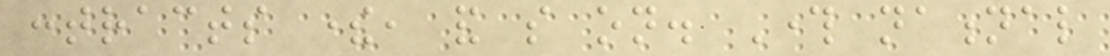contracts there, and so on. Through national
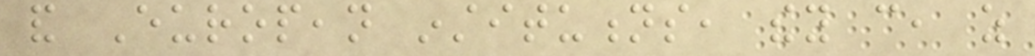and European institutions, they can, as
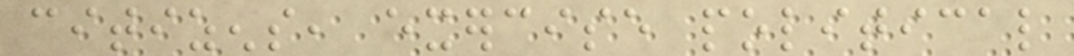citizens, exercise political
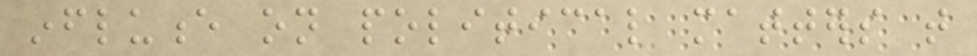influence on political matters that
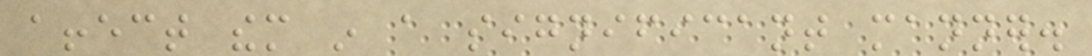affect them in a significant manner.
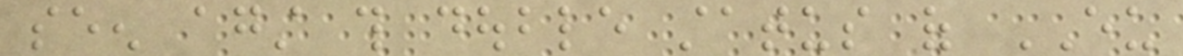seen against this double status of EU
